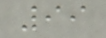99
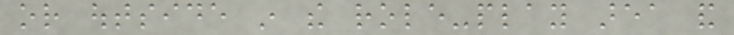or outside in the role-play area and
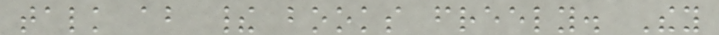talk about their books freely. They
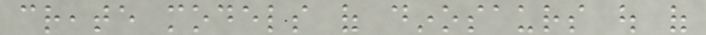create models of dinosaurs out of
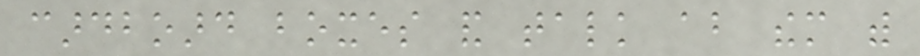cardboard boxes and talk about them with
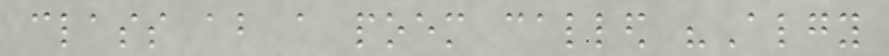class about a poem called "Algy
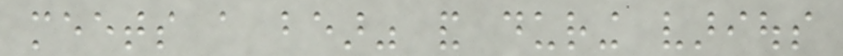meets a bear" and during various
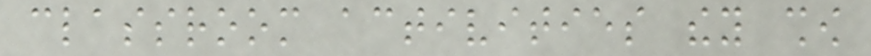classroom activities they show
